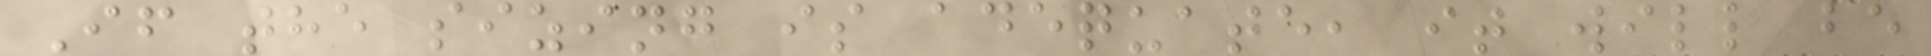If the sizing is adequate, it will be
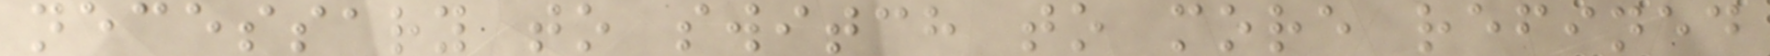necessary to switch to more refined
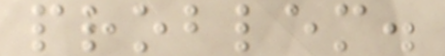problem.
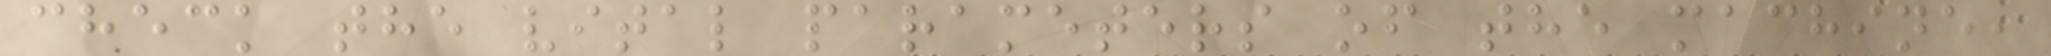check the vital parameters of the machine,
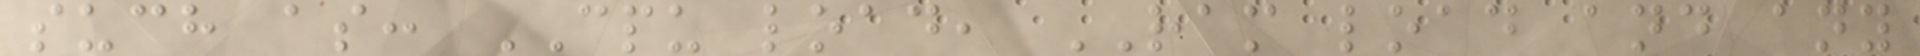such as: CPU load, RAM load and any
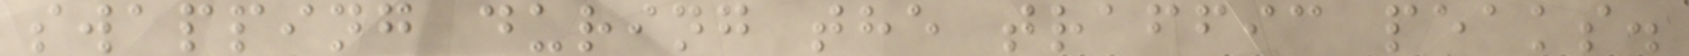swapping during the traffic peaks.
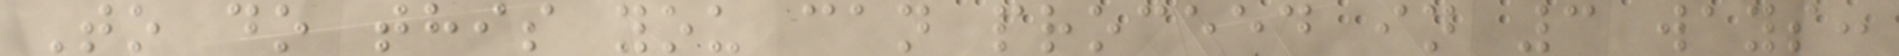To do this you can proceed in 3 ways:
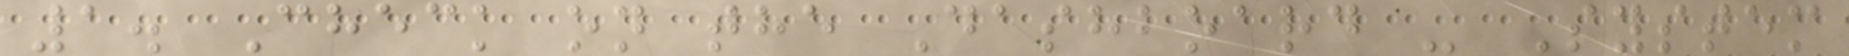1. Check on the Dashboard - System
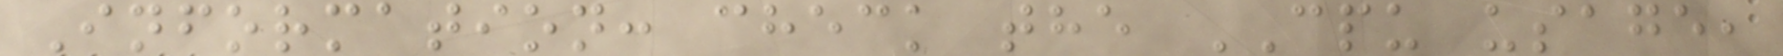Information: check the CPU usage,
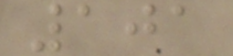101
